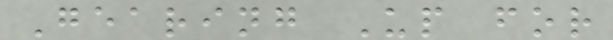Gearing Up for
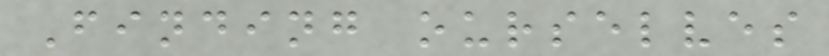Finding ourselves
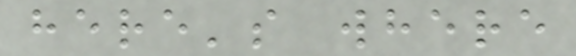here's where
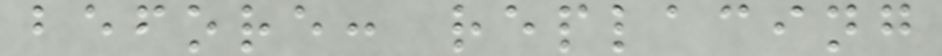before: replacing
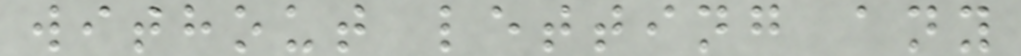without letting any
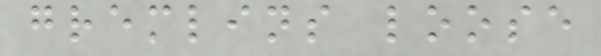gremlins loose
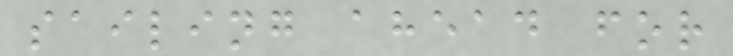sailing ahead for
